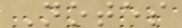Notes
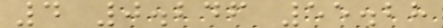4 0.246 55.28
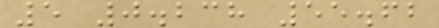5 0.238 55.62
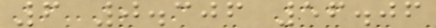6 0.306 56.06
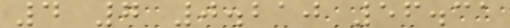4 7 0.210 56.31
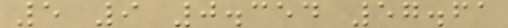5 9 0.354 57.61
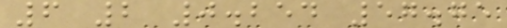6 2 0.254 57.75
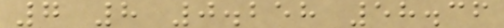7 8 0.258 58.36
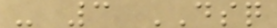- 3 DSQ
